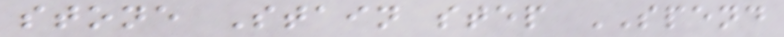stone Stain step SPEND
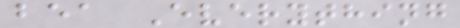bea Everything
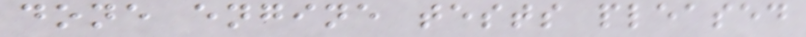done engine tests pleased
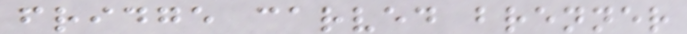fridge carved brenner
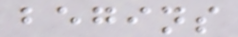begins
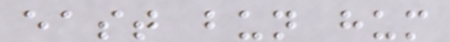east bun hum
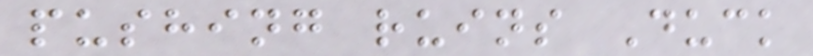pushing ruins Duck
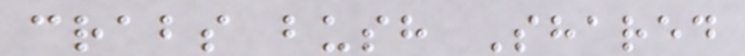crabs bush Shared
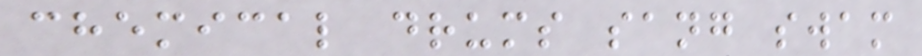chemical drums sang swam
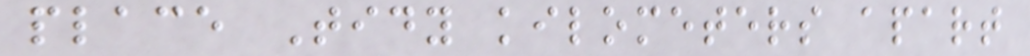place Tidy kilometers apart
